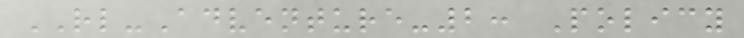RL-Adventure-2: Policy
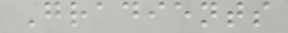Gradients
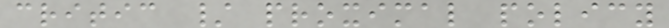critic / proximal policy
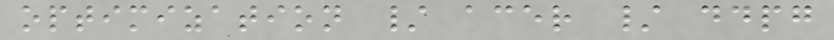optimization / acer / ddpg
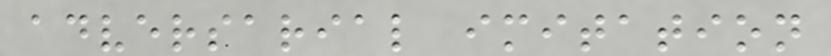adversarial imitation
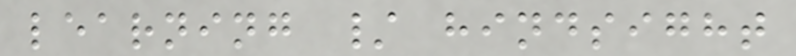learning / hindsight
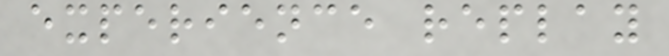experience replay
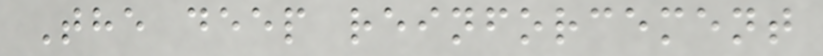The deep reinforcement
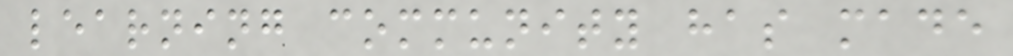learning community has made
